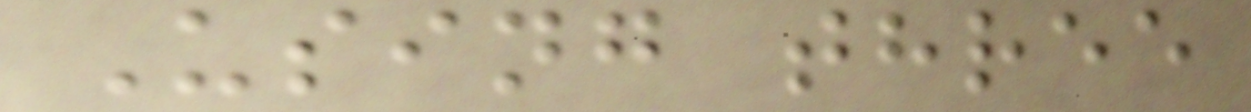Using three
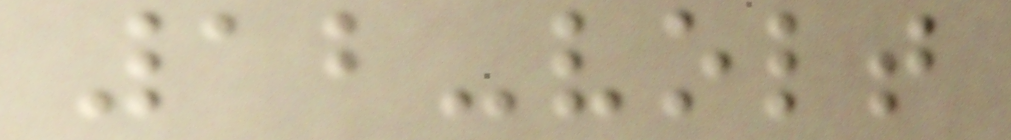12-volt
